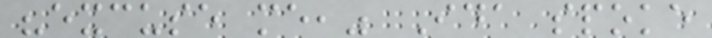"excuse me," Ida spoke
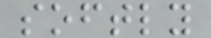softly
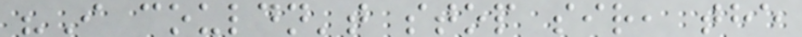"I couldn't stop sir, the
